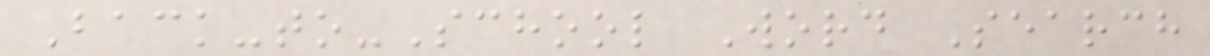Back-to-School Word Search
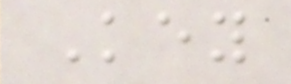Key
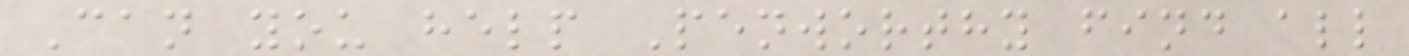Can you help Penworthy find all
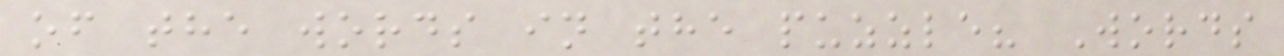of the words in the puzzle? Words
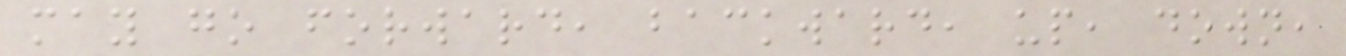may go forward, backward, up, down,
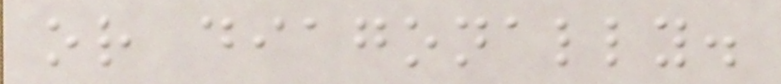or diagonally.
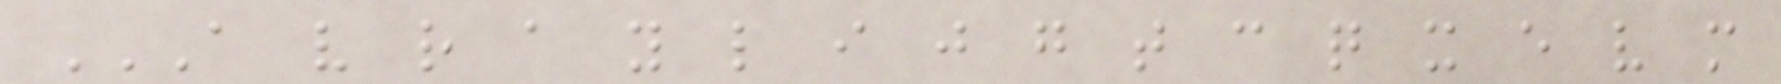A V R A Y L I J G T C Q X E V M
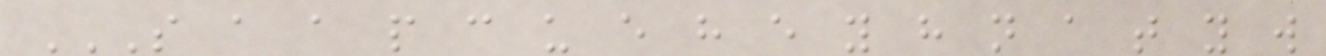S A A P C U E H E Y H N A T Y W
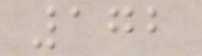172
